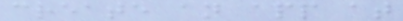create an app at
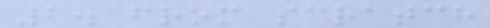2. from scratch
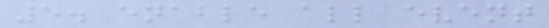5. enable all event
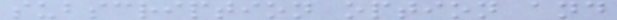subscription option and
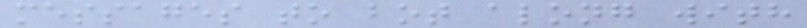messages to bot along with
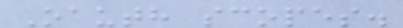Oauth scopes.
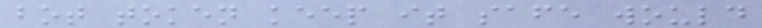bot token keep it safe would
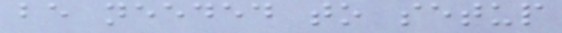be needed to setup
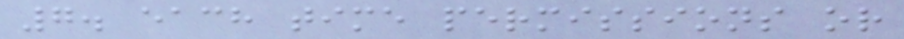7. each time permissions or
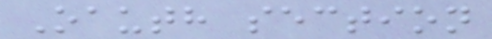Oauth section
